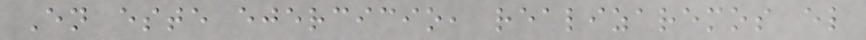En este ejercicio, realizaremos el
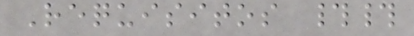Requisitos ##
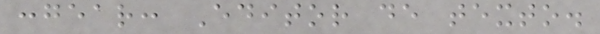:gear: Editor de texto.
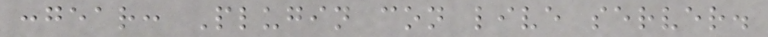:gear: Plugin con live server.
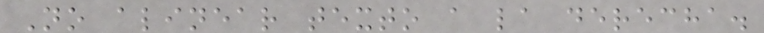No alinear texto a la derecha.
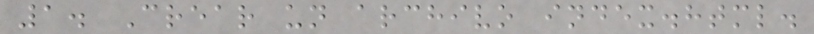1. Crear un archivo index.html.
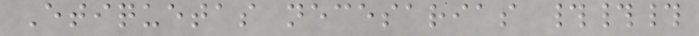Etiquetas necesarias ###
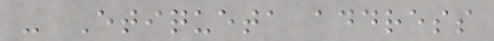- Etiqueta address
